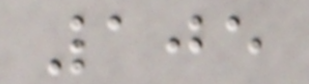105
